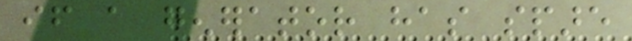if a generator has spare
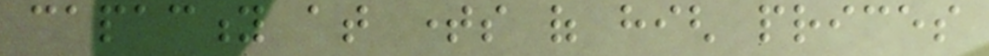capacity at times of high prices
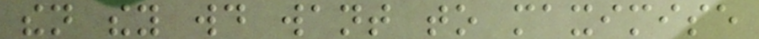then they would want to maximise
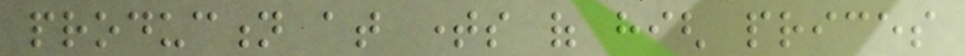production at times of high prices
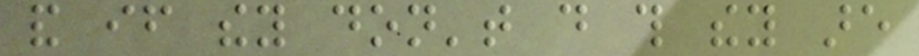and if they don't do this they are
